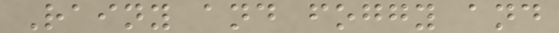Rainy and foggy and
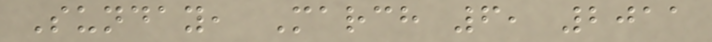Sunday, March 6, 2011
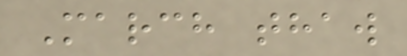March thaw
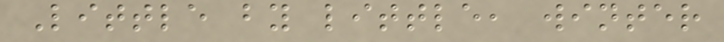Little by little, winter
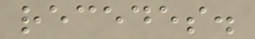recedes.
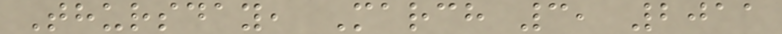Thursday, March 3, 2011
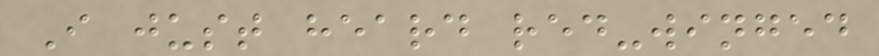I just heard red-winged
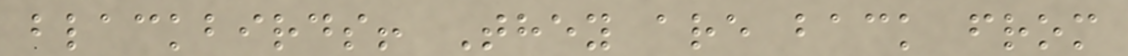blackbirds! They are back from
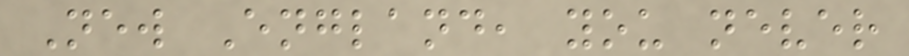New England, you never
